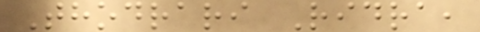Thodrari Ridra,
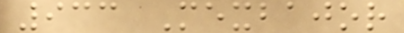933 Mexbajor
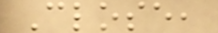Close,
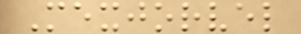Mexjorvel
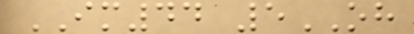IM44 5OH
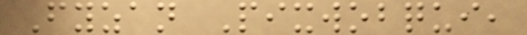Fyzan Pixwobqui,
